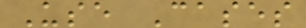Use Cases
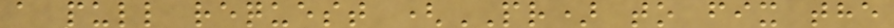a pull request (PR) to fix the
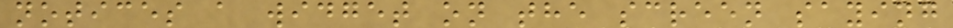notices a widget on the screen saying
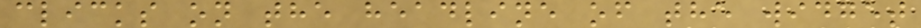clicks on the headline of the widget
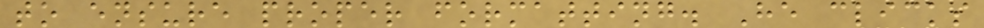to ensure proper formatting. He clicks
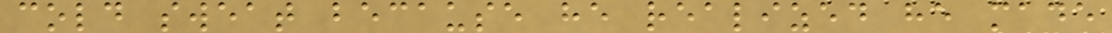cold sweat because he realized he made
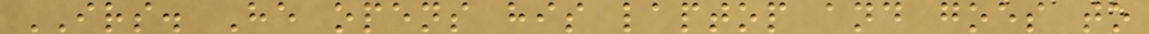IRS. He opens his laptop and goes to
